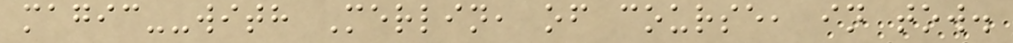magic--with Merlin, of course, in tow.
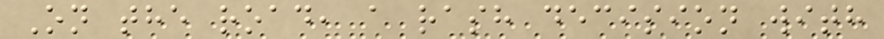On the road, a rash decision with
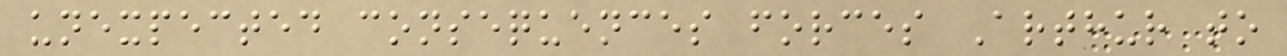unexpected consequences forces Arthur to
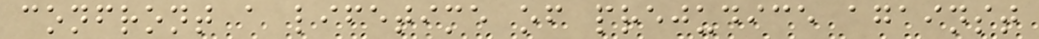confront a lifetime of prejudice against
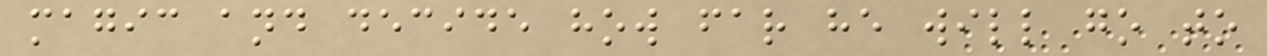magic and decide how far he will go to
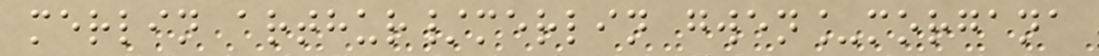merlin arthur/merlin gwen_morgana
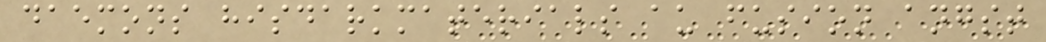daemons hisdarkmaterials au fusion angst
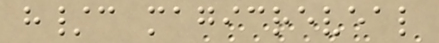h/c magicreveal
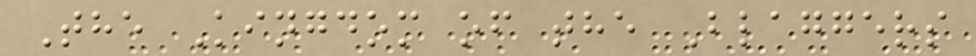The Kingdom of the Blaggers
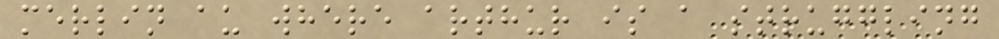merlin au where arthur is a struggling
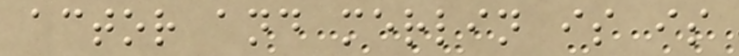actor and merlin is is
